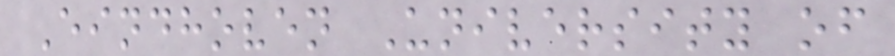Eindhoven University of
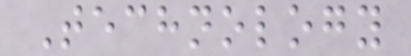Technology
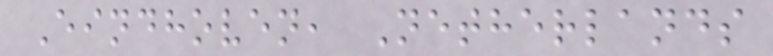Eindhoven, Netherlands
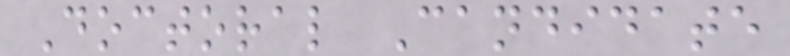Doctoral Candidate
